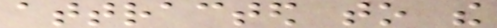attracted to the
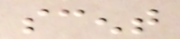scent
